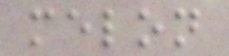melon
